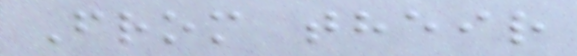From their
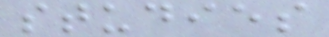studies
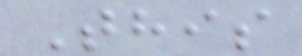This
